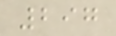297
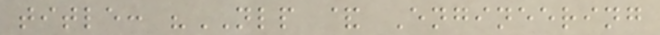title: "NLP & Engineering
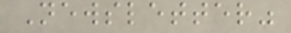Newsletter"
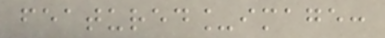featured_image:
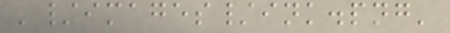'/images/ink.png'
